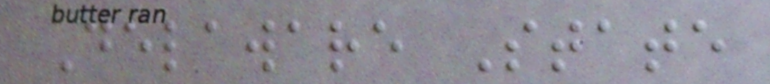Delaware State
